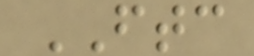FTC
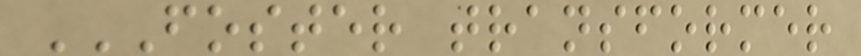FOSTER TRANSFORMER
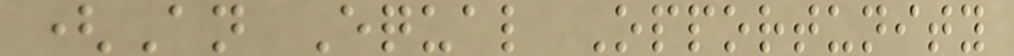(An Equal Opportunity
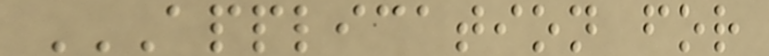APPLICATION FOR
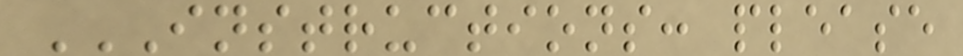INSTRUCTIONS: PLEASE
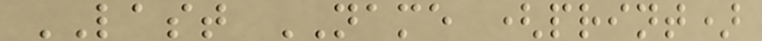LAST NAME (print)
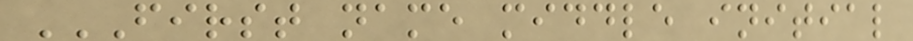FIRST NAME MIDDLE INITIAL
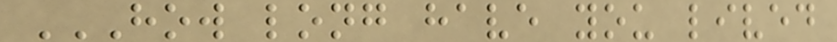HOW LONG HAVE YOU LIVED
